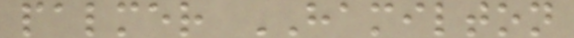palmer HAMILTON
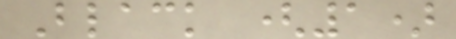Black (1)
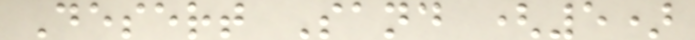Desert Sand (5)
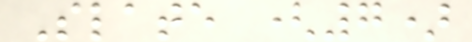Slate (7)
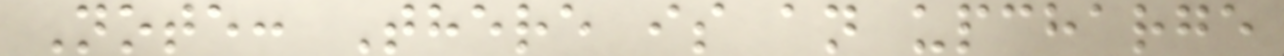Note: There is an upcharge
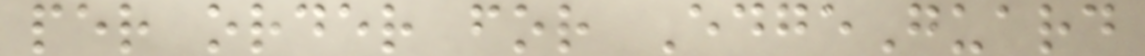per order for EdgeGuard
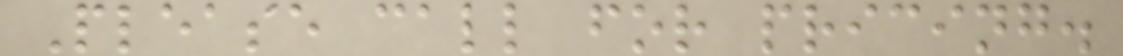Please call for pricing.
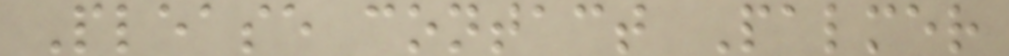Please contact Palmer
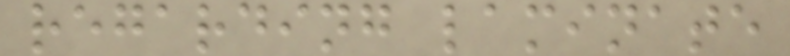regarding laminate
